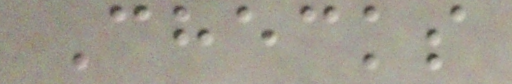Checks
